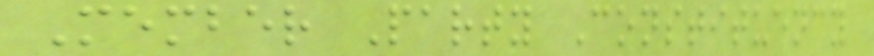Member Party Constituency
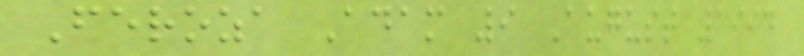Feroza Adam 9 August 1994
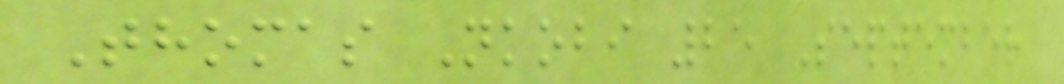Thomas Nkobi 25 September
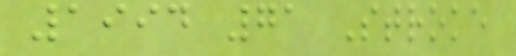1994 71 Stroke
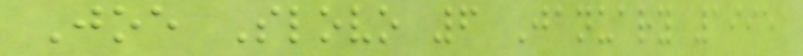Joe Slovo 6 January 1995
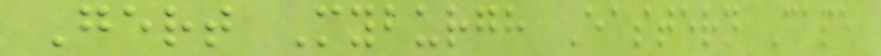Gert Myburgh Eastern Cape
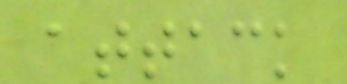attack
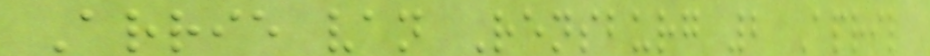Arrie van Rensburg 2 April
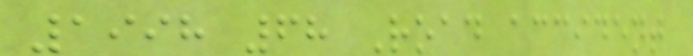1998 68 Road accident
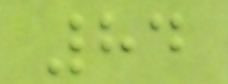84
